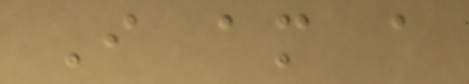I am a
